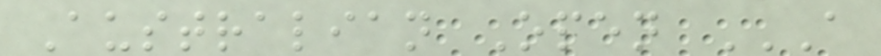Australian Open A
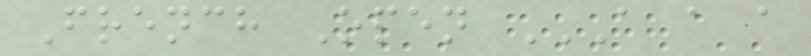French Open A A A
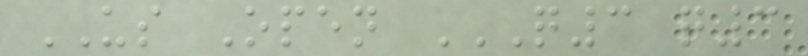US Open Q3 Q3
